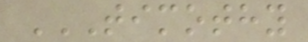TIMOTHY
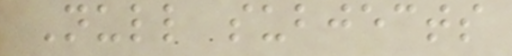Null subjects
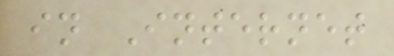in Internet
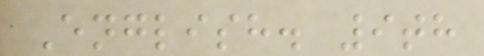English. 9th
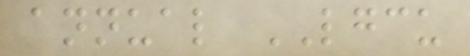annual LGCU
